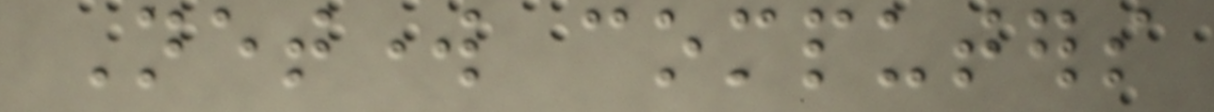Network computers
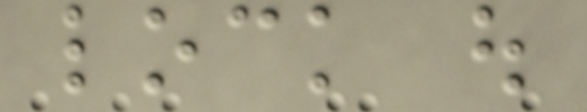lock out
